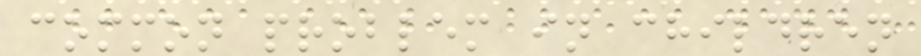common problem in children
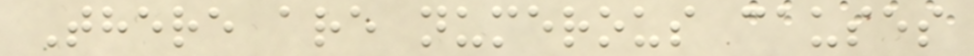There are numerous causes
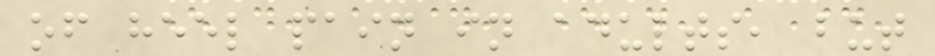of heel pain in adults, but
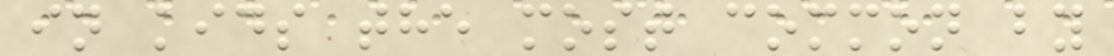in kids the most common by
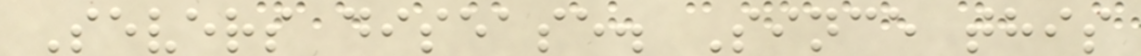Severs disease. Since this
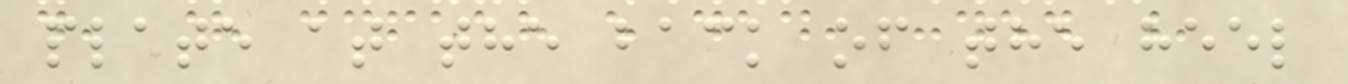plate at the back of the heel
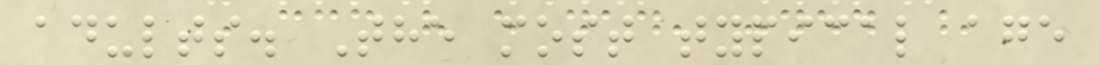adults. The most typical age
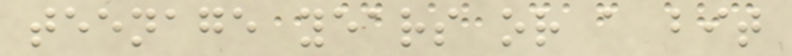teenage years or a bit
